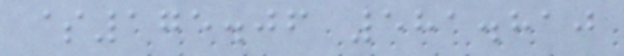$175.06 581.810
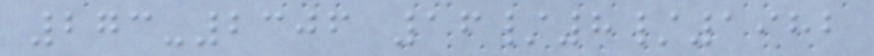273-2306 16/8/1982
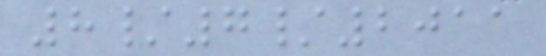8/7/2011
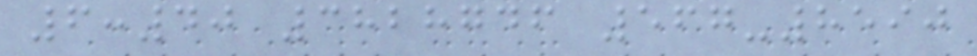6:40 3828746 567-8590
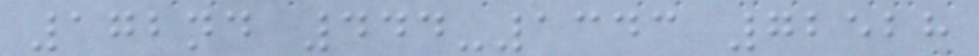172nd 444-1343 72528
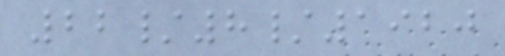22/8/1920
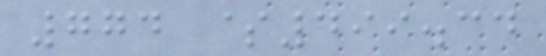774 $499.34
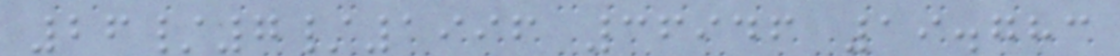26/7/1996 36946 19.783
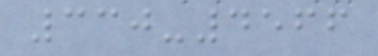330-4566
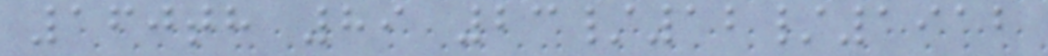160th 89 23/12/1912
